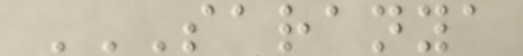SARANYA
